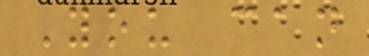You can
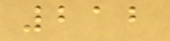212
